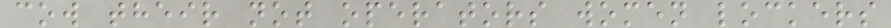cow their not operators women lockers
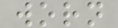worn
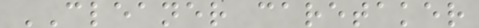CLEANER caretaker
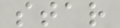star
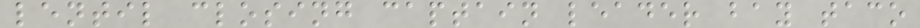lentil closing captain leader bay taco
